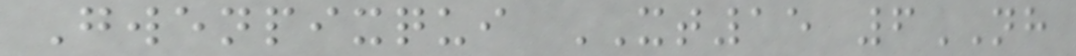Gwenpixqui XT15 6NH
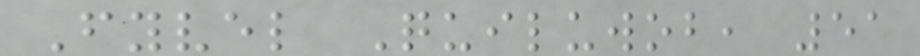Fyvel Quiluwob, 51
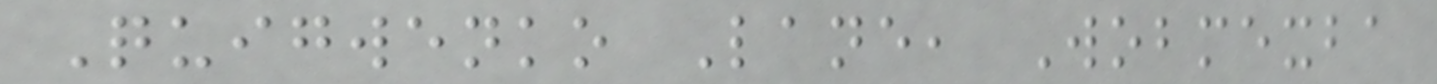Quigwenko Lane, Wobmexba
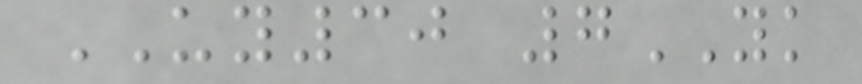UY30 7YK
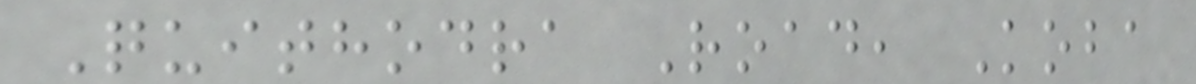Quithodra Road, Koba
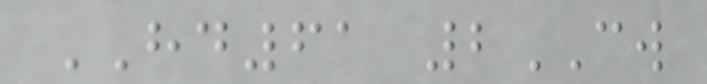HD61 2CW
